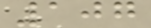107
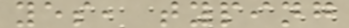yes, typing
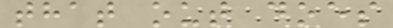that out does
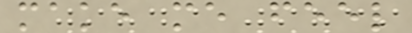make me feel
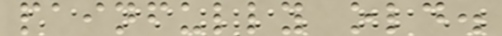painfully old.
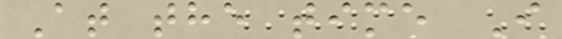At the time I
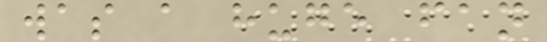was a huge fan
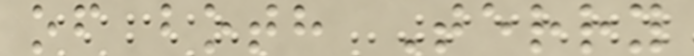of both Terry
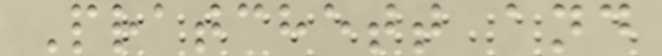Pratchett and
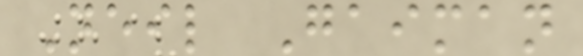Neil Gaiman
